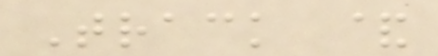Track &
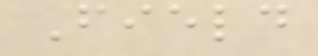Field
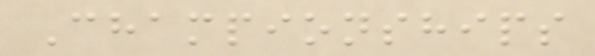Championships
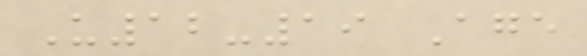U12-19 Age
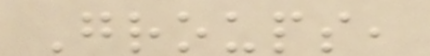Groups,
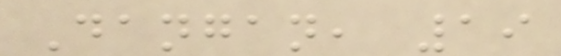Dangan, 19
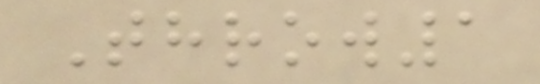Throw1
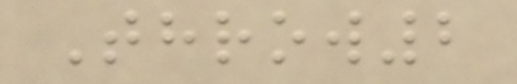Throw2
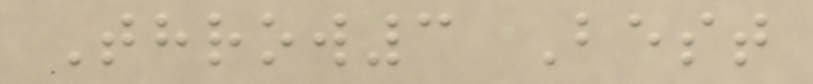Throw3 Best
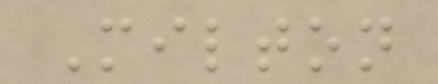Milton
